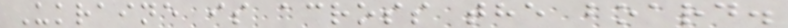Ukraine is across the board.
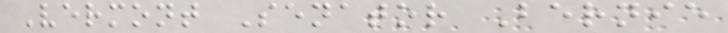Vermont Senator Bernie
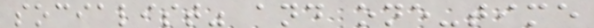socialist" and one-time
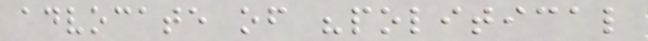advocate of "political
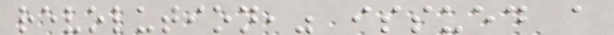revolution," issued a
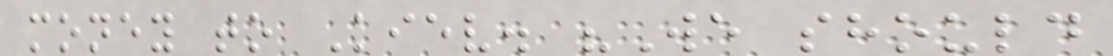money to Kiev. "We should
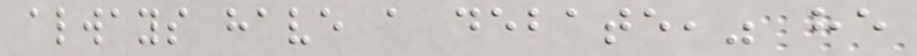always have a debate," he
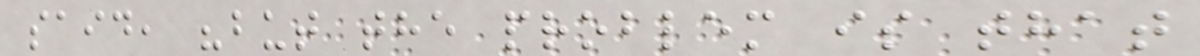said, "but the problem is that
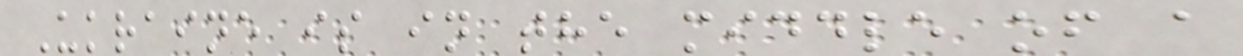Ukraine is in the middle of a
